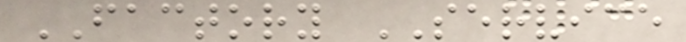FACTORY SERVICE
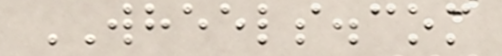WHEELS.com
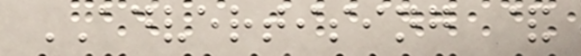ADVERTISING &
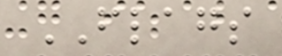FLAGS
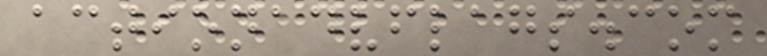actionadvflags.com
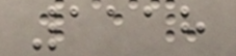1118
